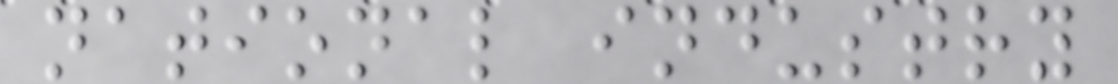national industry
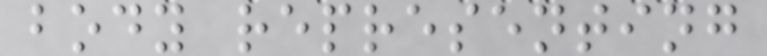body representing
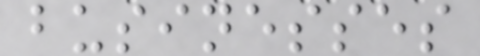businesses
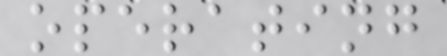operating
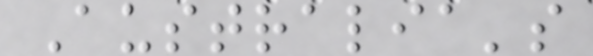Australia's
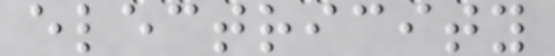electricity
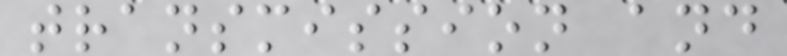transmission and
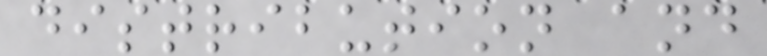distribution and
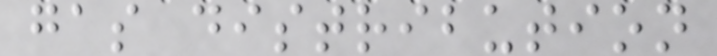gas distribution
